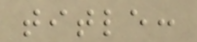title:
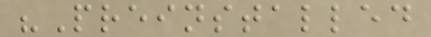"Preinstalled
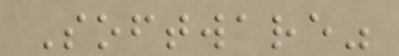Software"
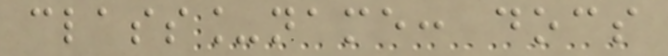class_name: docs
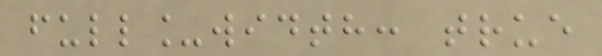full_width: true
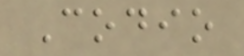Codio
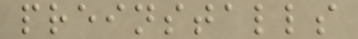preinstalls
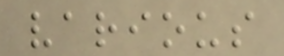various
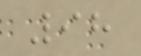98
